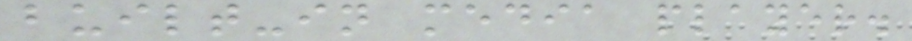built-in media player.
